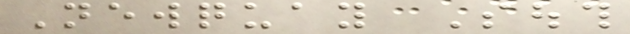Newquay South
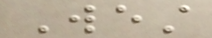West
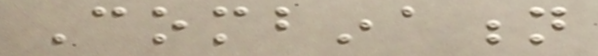Combination
